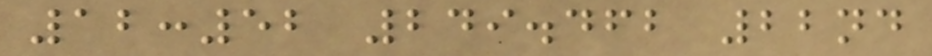12:52 249.462 22nd
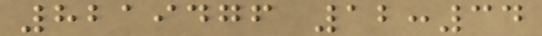8219476 12:34
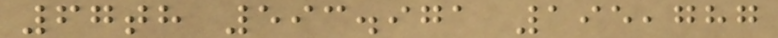67th 593.971 195,787
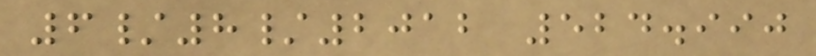6/8/2012 524.990
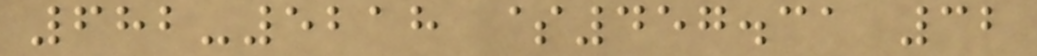682-5218 $457.31 32
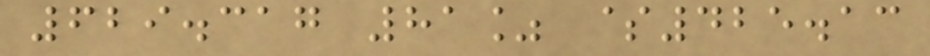629.317 81% $425.13
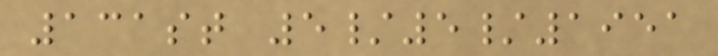131st 5/5/1951
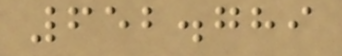652.789
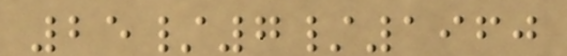25/7/1960
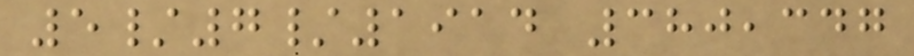5/7/1914 380,347
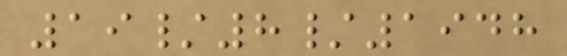19/8/1948
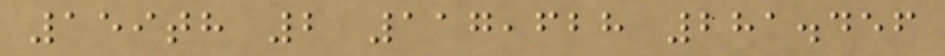159th 2 117,628 281.456
